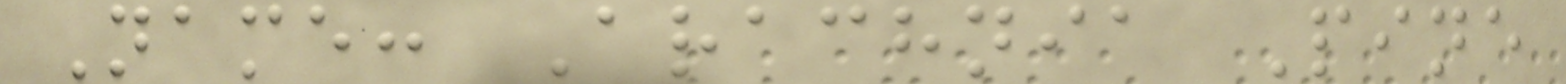Name: Arachnia Pine
